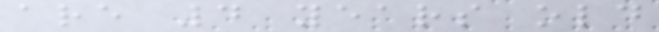are 4 years old
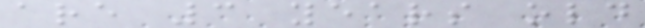are 3 years old
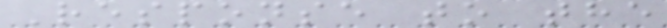Response to the
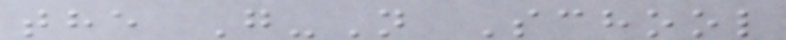the G-N School
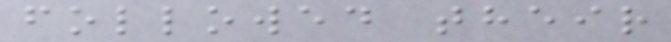followed their
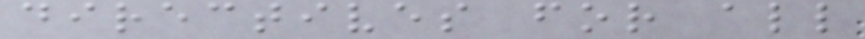directives for all
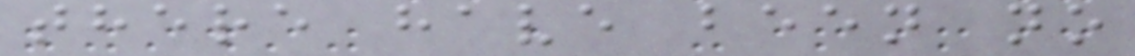there have been no
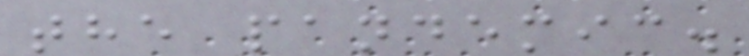the pandemic.
